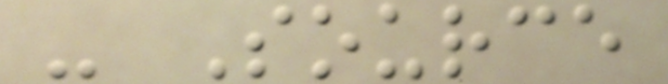- Source
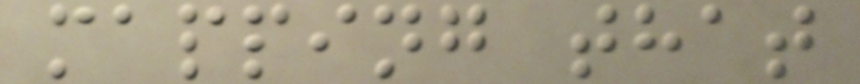mapping that
